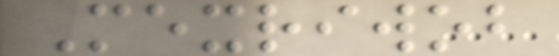Mexriwob
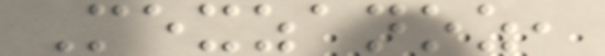Mexzanoz,
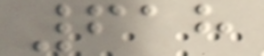618
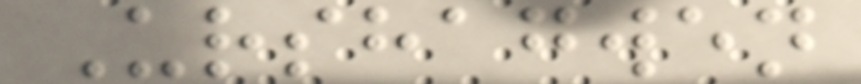Urshagwen
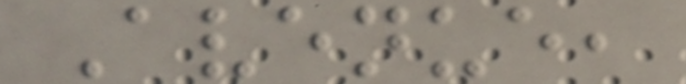Avenue,
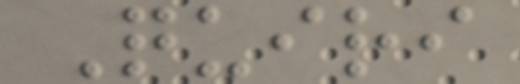Quiri
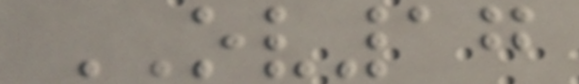OV17
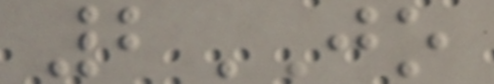2JO
